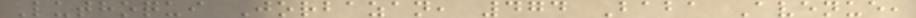Luthoqui Jorbazan, 474 Baba Avenue,
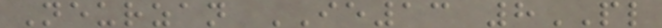Neurzan IE13 8PL
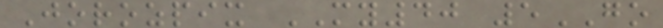Jorozpix MY40 5GO
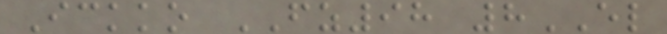Ickko FZ98 8EL
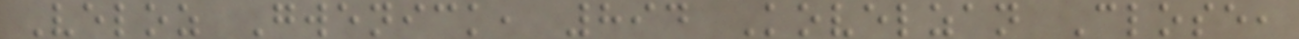Veloz Gwenick, 894 Kovelzan Close,
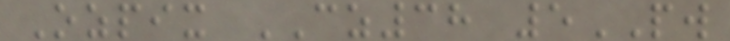Ozpix CZ38 5PW
